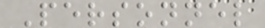Personnel
